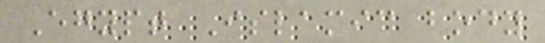Egypt Islamic body
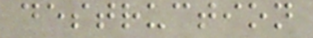destruction
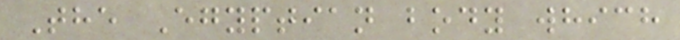The Egyptian body which
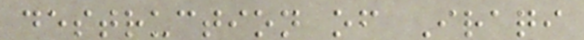destruction of Iraqi
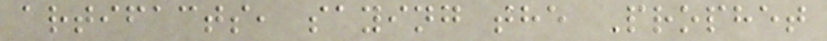artifacts, saying the Prophet
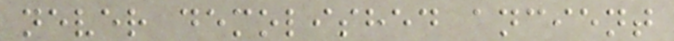never demolished ancient
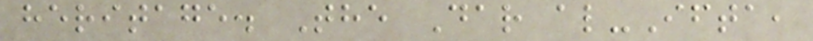heritage. The Dar al-Ifta,
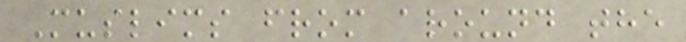Muslims from around the
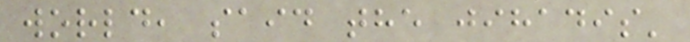world, said the jihadis'
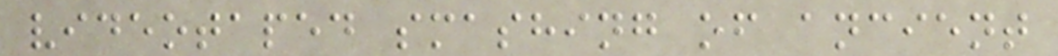videotaped smashing of ancient
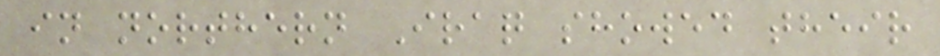in northern Iraq showed their
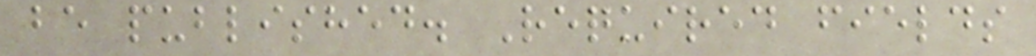be published. Required fields
